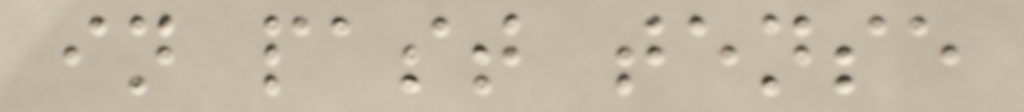in past tense
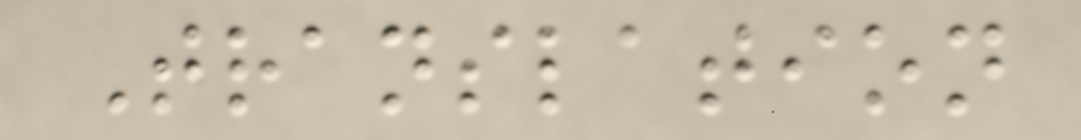Translation
